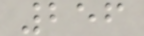256
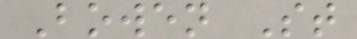Bowen St
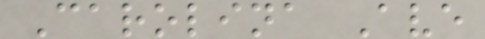Carolina Ave
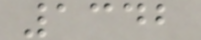1342
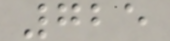725
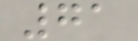71
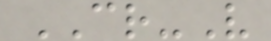CR-V
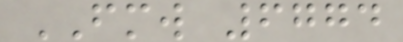FMW 6774
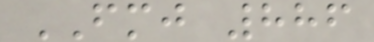FMJ 886
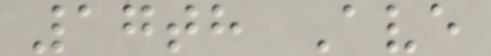17th Ave
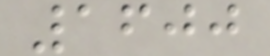1600
